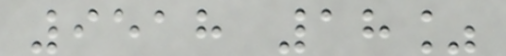9518 18%
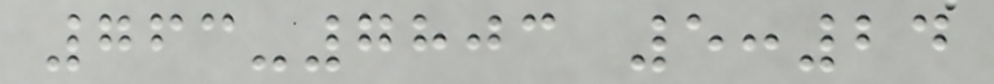763-7803 5:24
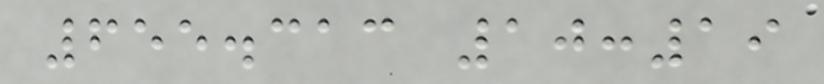655.313 10:19
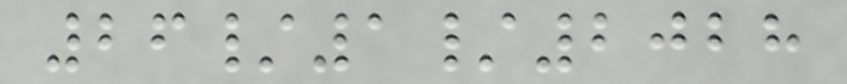26/1/2028
